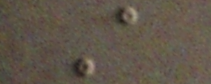A
